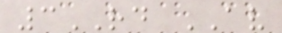3RD AV
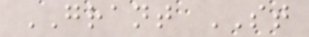GRANT ST
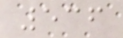536
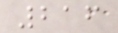216
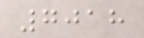7018
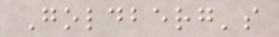Goldberg's
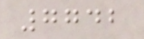7742
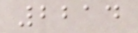2214
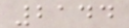2144
